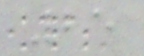25
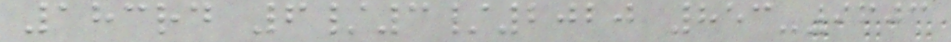183rd 6/3/2020 853-9603
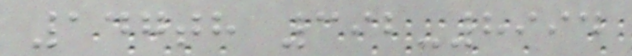147th 392-8994
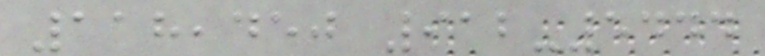118,450 912-5444
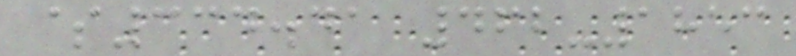$334.41 462-1853
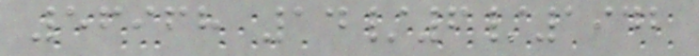56968 14/6/1942
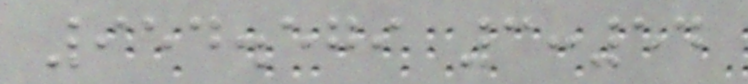954.579 3:54
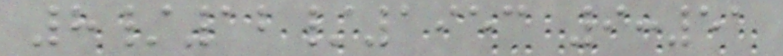8/12/1953 9:51
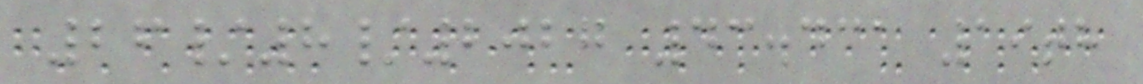26/8/2027 43.431 19th
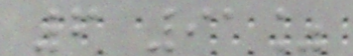6 91%
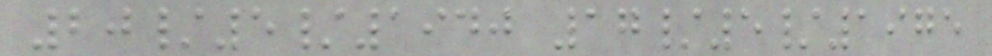20/5/1940 17/5/1975
